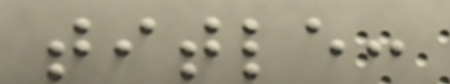title:
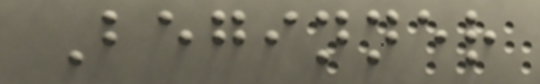Beginner
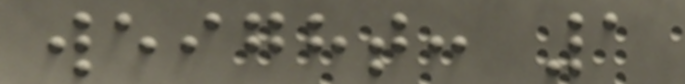weight: 1
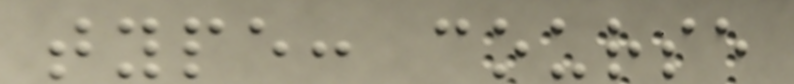type: course
